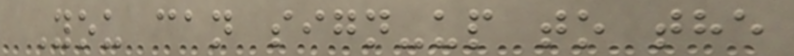You can sign-up to the
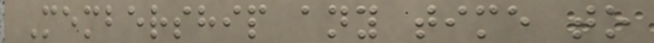Membership any time to
